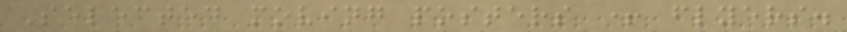Selected moving posters + flyers.
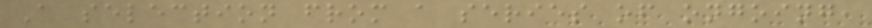A selection from a series of ongoing,
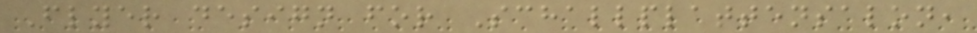Flyer design for Schallplattensalon,
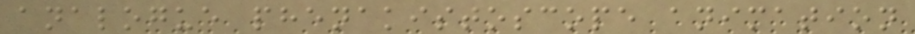analogue phenakistoscope animation
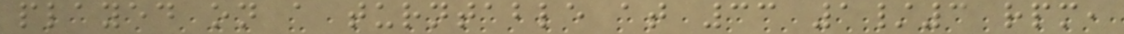played on a turntable at 33 1/3 rpm,
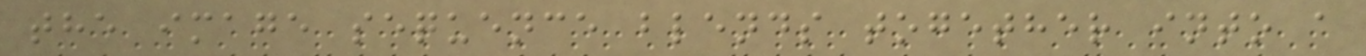the image sequence blends together into a
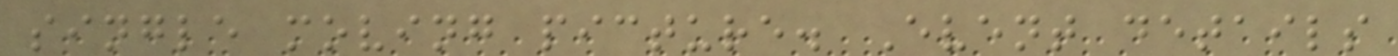single moving picture. Event details
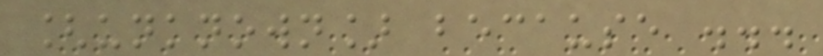[unknown] because ...
